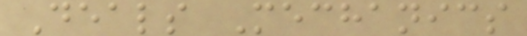Deals Mechanics
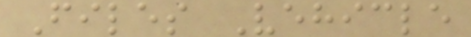Files Vehicle
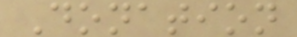Donation
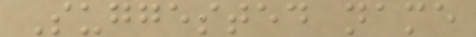Suggested name
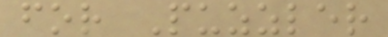for Puzzler
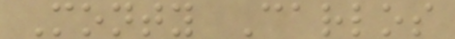Monty Carlos
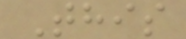This
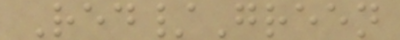Red/Green
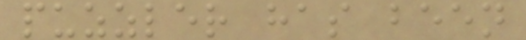puzzler has been
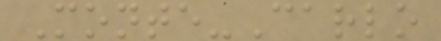Monte-Carlo
